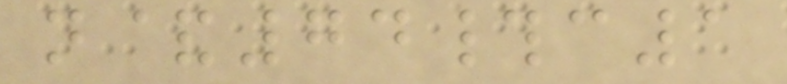n&74#c1
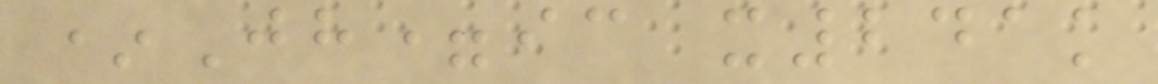*Jh=ic x241k
